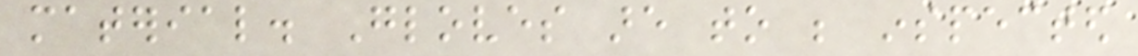material. Gloves are to be inspected
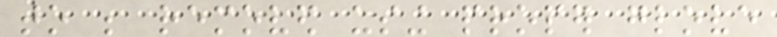to be removed using proper glove
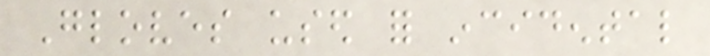Gloves used for incidental
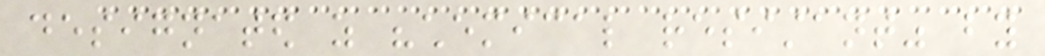designated as "chemical resistant" by
